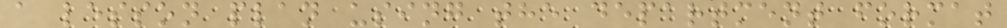a lesson plan using the department format
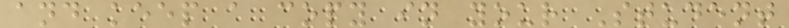and keep a copy in your Student
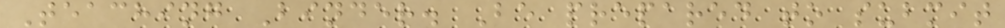Teaching Binder. Be prepared to submit
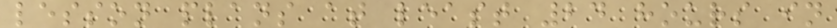lesson plans at least 24 hours in
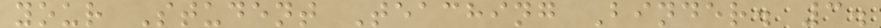your Student Teaching Binder. 3.
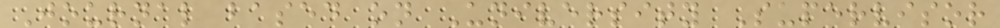Journal based on University Supervisor
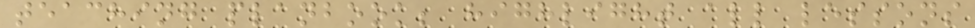teaching planbook; highlight all lessons
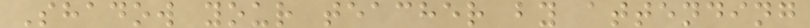Shadow your teacher by attending
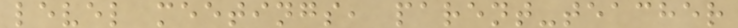level meetings, parent-teacher
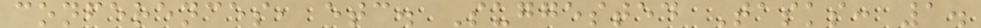conferences, etc. Suggested Tasks: 1.
